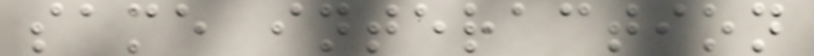same interaction
